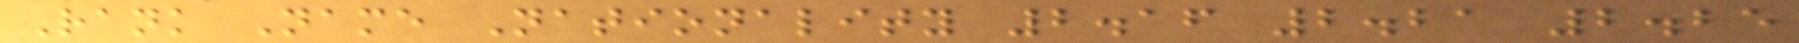Rank Name Nationality 2.16 2.21 2.25
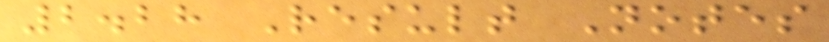2.28 Result Notes
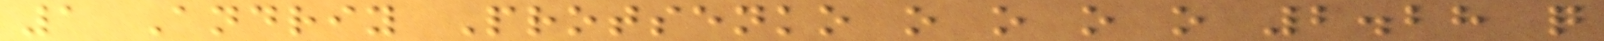1 Andriy Protsenko o o o o 2.28 q
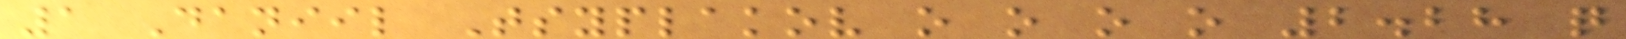1 Daniil Tsyplakov o o o o 2.28 q
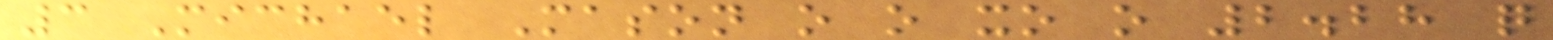3 Michael Mason o o xo o 2.28 q
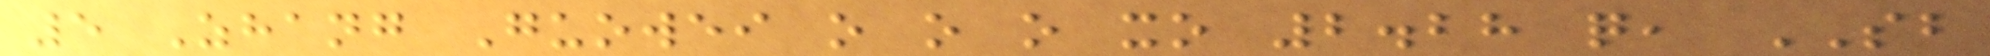5 Zhang Guowei o o o xo 2.28 q, SB
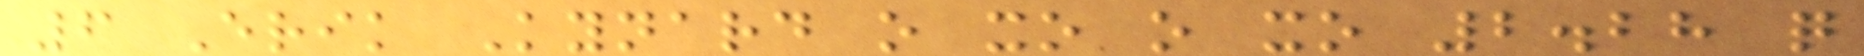6 Erik Kynard o xo o xo 2.28 q
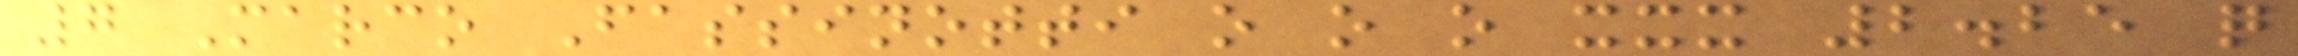7 Marco Fassinotti o o o xxx 2.25 q
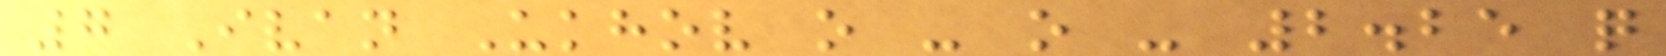7 Ivan Ukhov o - o - 2.25 q
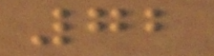72
